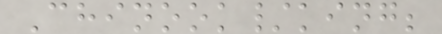Chinook/king;
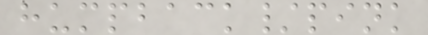humpback/pink
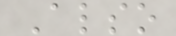Also
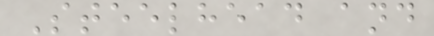Steelhead and
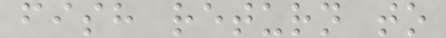fish return to
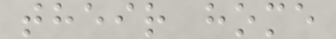their home
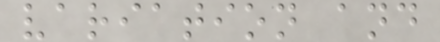variation and
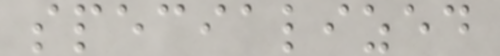specialized
